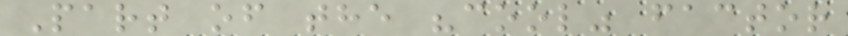Part of the "cool" factor
